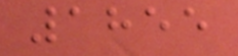1855
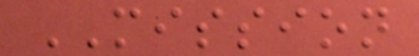MISSION
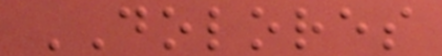DOLORES
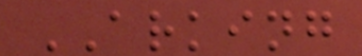ARKING
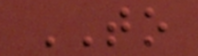TO
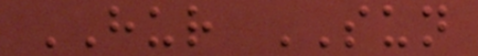HUR SUN
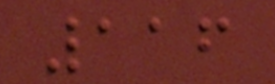116
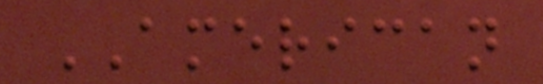AMERICAN
